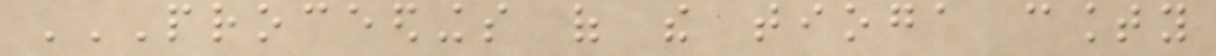PROCEEDINGS OF THE TIOGA COUNTY
